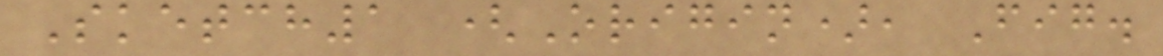Sketch1 (Origin), Fig.
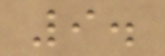9.
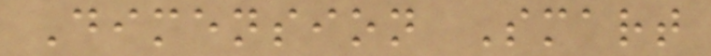Dimension Smart
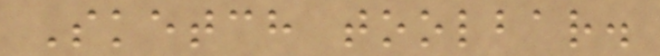Sketch toolbar.
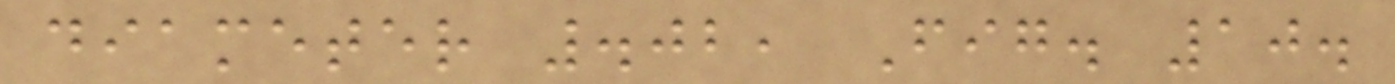diameter .02, Fig. 10.
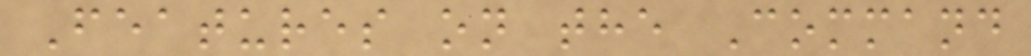Features on the Command
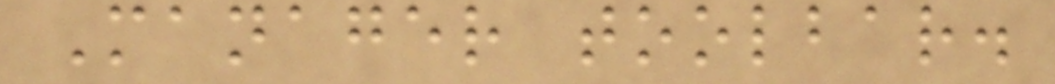Manager toolbar.
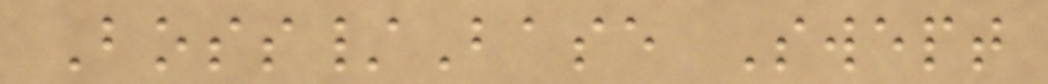Boss/Base Swept
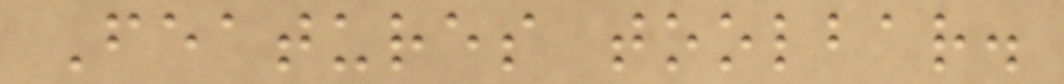Features toolbar.
